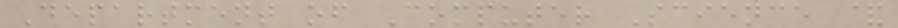Department of Computer Science &
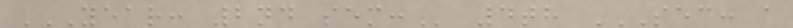YEAR: 2ND SEM: 4th SEC: A
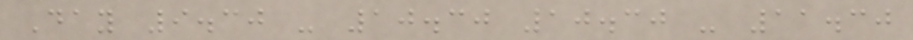Day 9.30 - 10.30 10.30 - 11.30
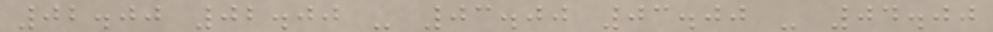02.00 02.00 - 03.00 03.00 - 04.00
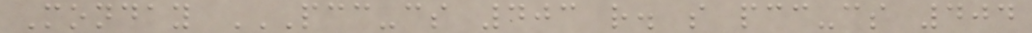Monday PCC-CS 403 R. S PCC-CS 404
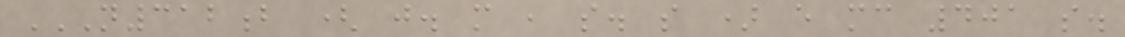N312B ( J. M , S. S ) E MC 401 S.
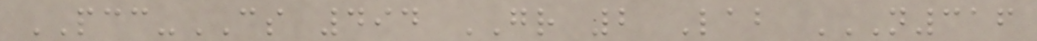PCC-CS 494 GR 2 Lab N316
